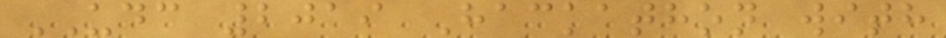UDC 2019 Hackathon with
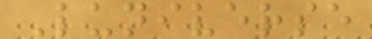Luniverse
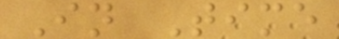In Time
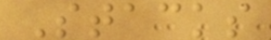Stacks
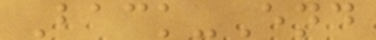Back-End
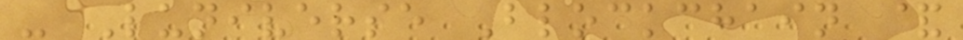- Luniverse Blockchain &
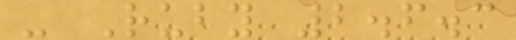- Ruby 2.6.3
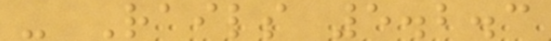- Rails 5.2.3
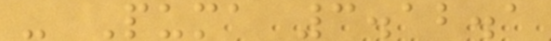- Puma 3.12.1
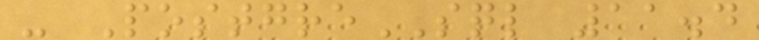- PostgreSQL 11.4
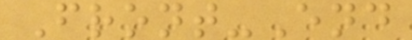Front-End
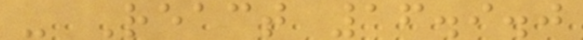- React 16.9.0
